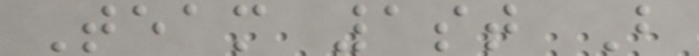Team 1st B
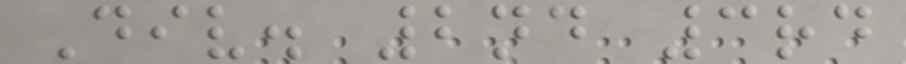Div. 2nd 3rd
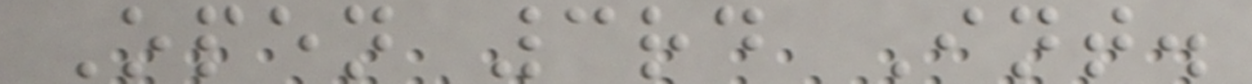Open 3rd Int.
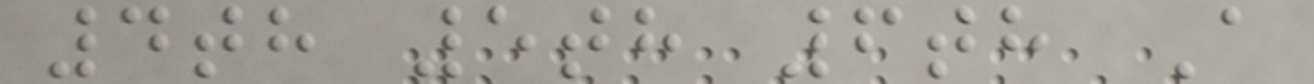4th 5th 6th A
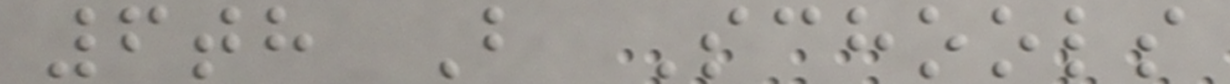6th B Schools
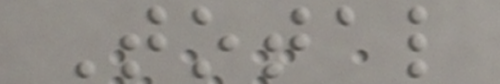Total
